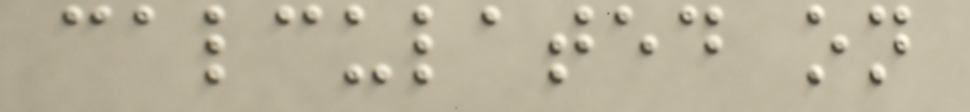calculated on
